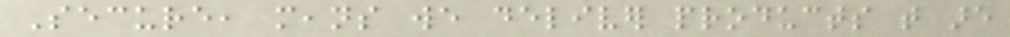Secure, means we deliver products that are
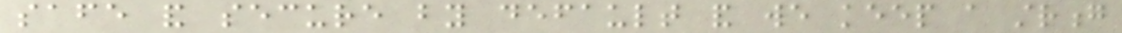safe and secure by default and we keep a strong
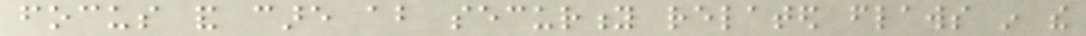focus and care about security related flaws in the
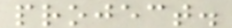project.
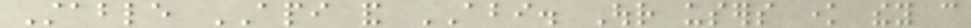Stable API and ABI. Our users know they can
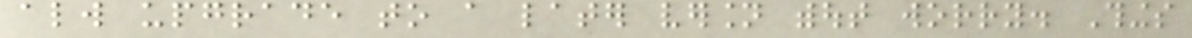always upgrade to a later version without worry. Things
